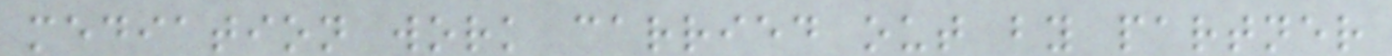mediation work carried out by partner
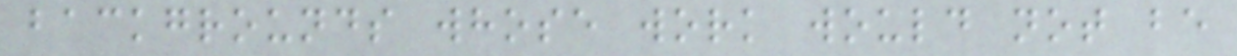backgrounds whose work would not be
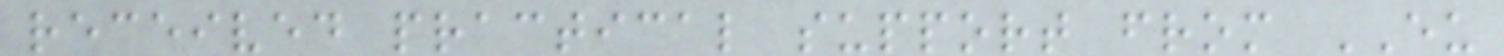received practical support from EU
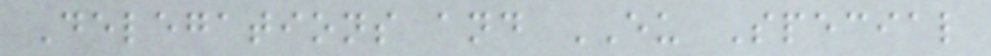Delegations and EU Special
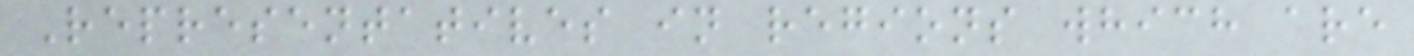Representatives in regions which are
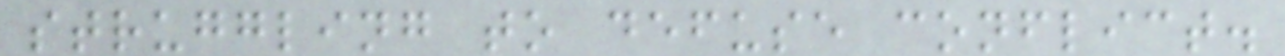struggling to defuse conflict.
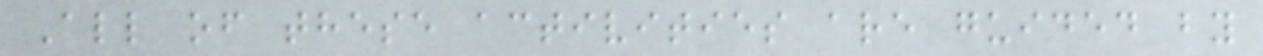All of these activities are guided by
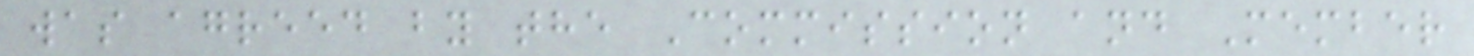was agreed by the Commission and Member
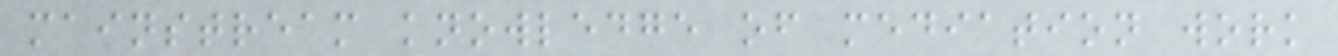mainstream knowledge of mediation work
